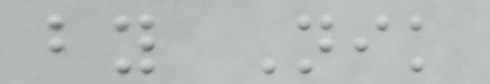by Nik
